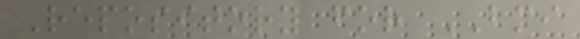Repository for BMI
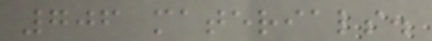706 materials.
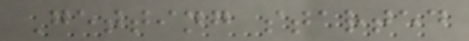Getting started
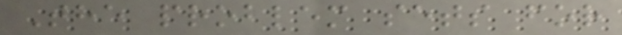The problem sets for
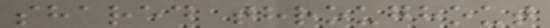shared throughout
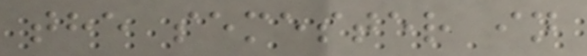the semester in
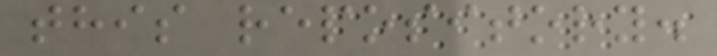this repository.
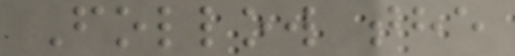Follow the
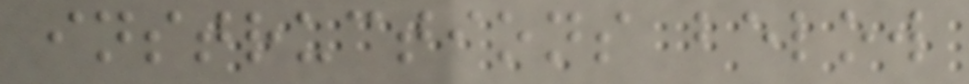instructions below
